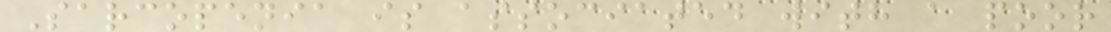Sarcopenia is associated with a poor
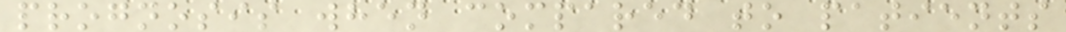prognosis when compared to patients
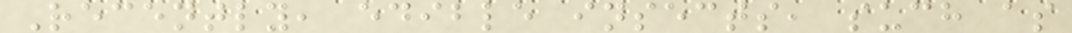Recently, edible insects, such as
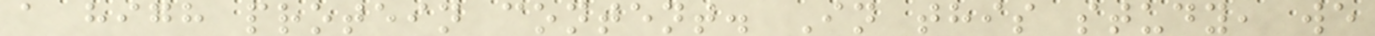a high protein content. In this study, we
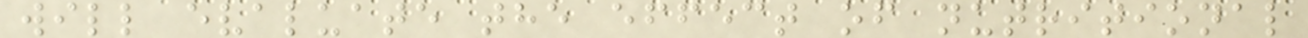will evaluate the effect of nutritional
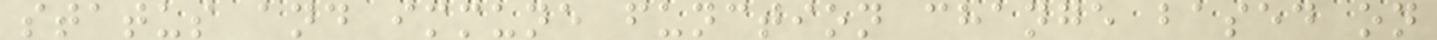status and immune function change based on
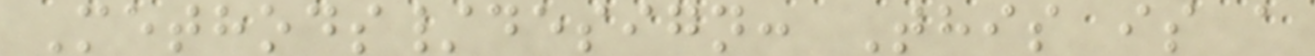Methods/design: This is a
